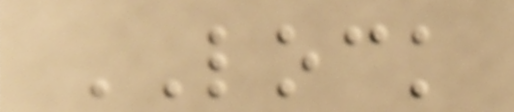LOCK
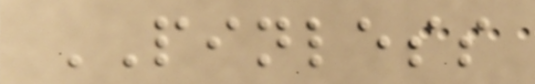PINLESS
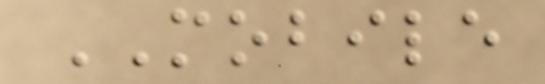MOBILE
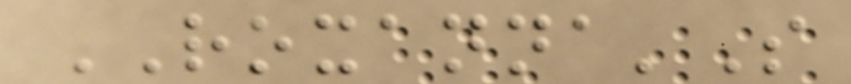ROXANNA'S
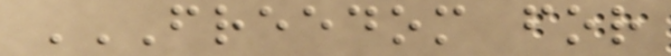FREEDOM FOR
